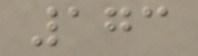173
